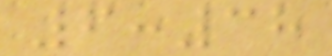6:38
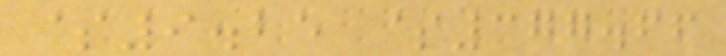$9.25 $377.66
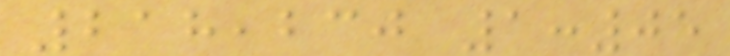218,230 1:05
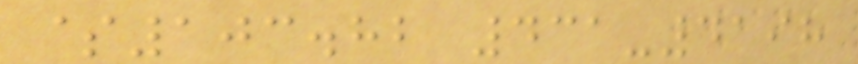$103.82 431-4198
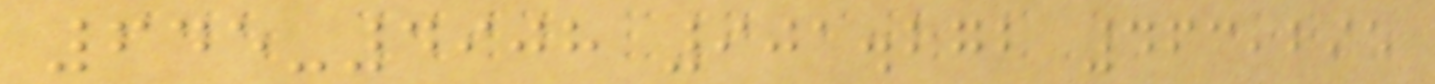645-4908 901.272 463,295
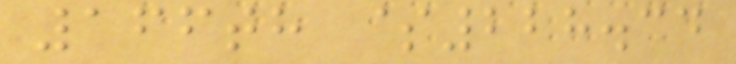166th $228.34
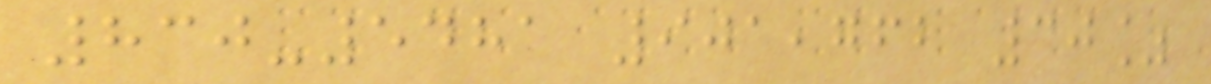830-5481 901,762 30%
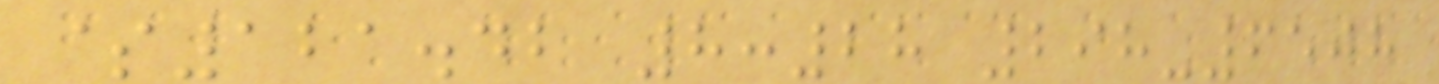$121.42 8:28 298-6508
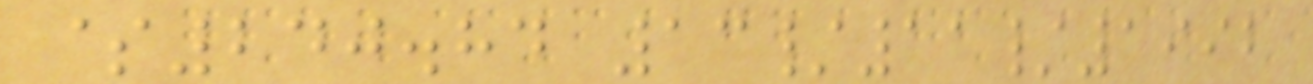$240.84 13/11/1992
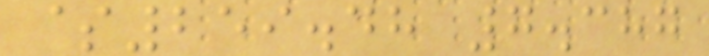$259.48 7.387
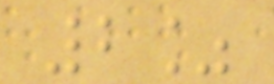2%
